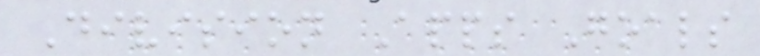Division Apps Goals
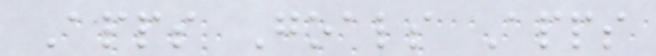Apps Goals Apps
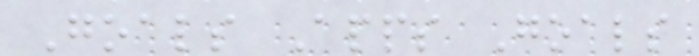Goals Apps Goals
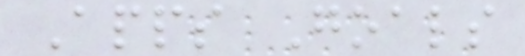Apps Goals
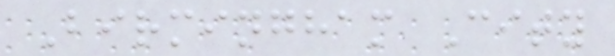Birmingham City
